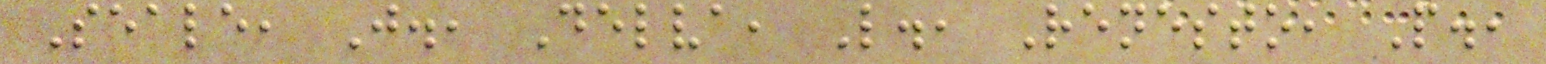Seale, J., Delva, L., Renesto, P.,
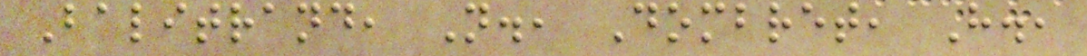Balitrand, N., Dombret, H.,
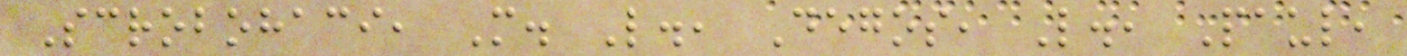Scrobohaci, M. L., Degos, L., Paul,
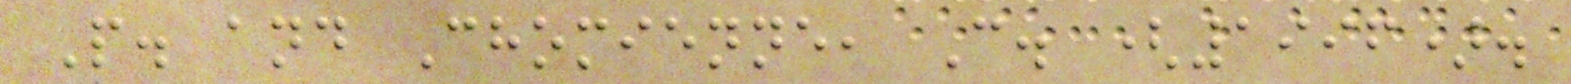P. and Chomienne, C. (1996).
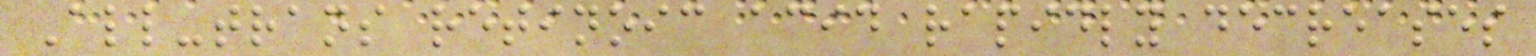All-trans retinoic acid rapidly decreases
